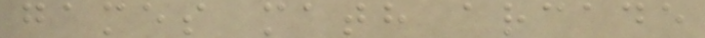games math arcade
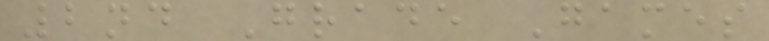2nd Grade Games
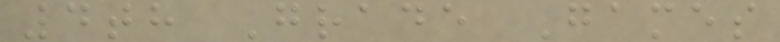4th Grade Games
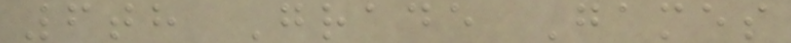6th Grade Games
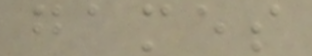games
